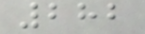282
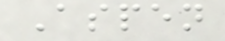Aspen
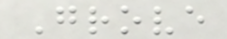Grove
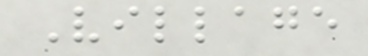Village
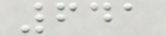641
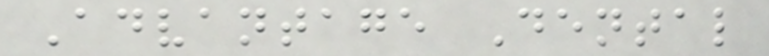Advantage Dental
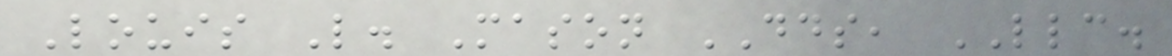Louis L. Mason DDS, LLC.
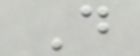D
